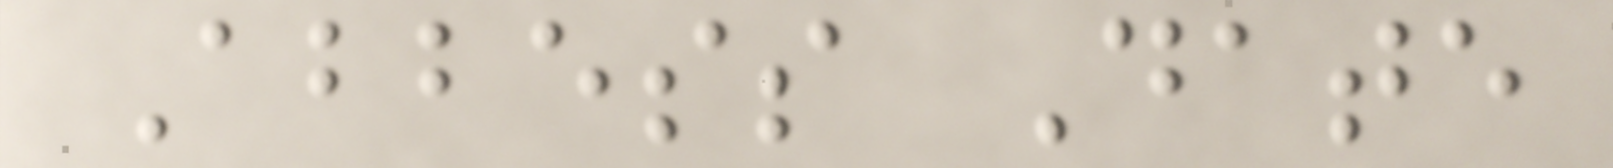Abbess Date
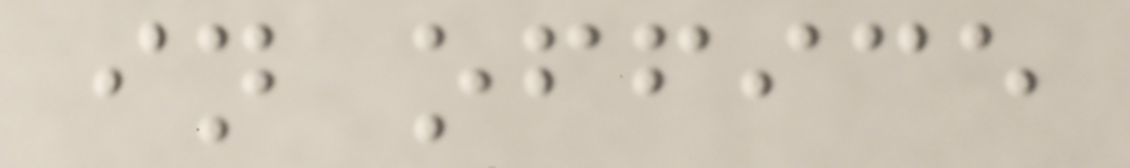in office
